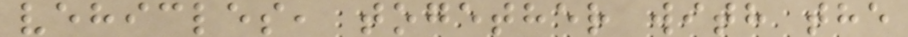vehicles, together with the
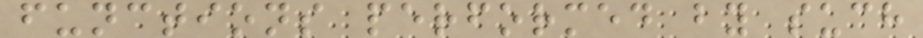functions performed by such
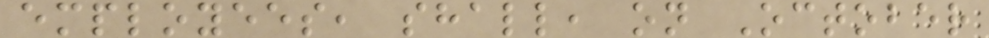employees, shall, on October
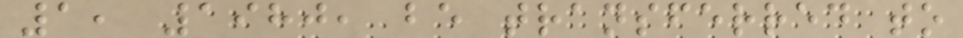1, 1980, be transferred to
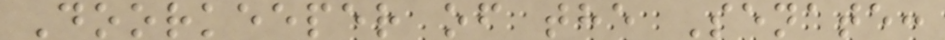Doorkeeper of the Senate:
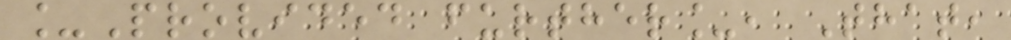_Provided further_, That,
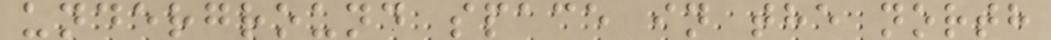underground space in the north
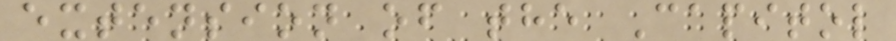extension of the Capitol
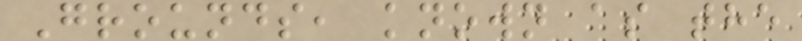Grounds, known as the
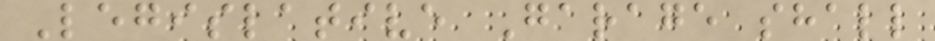Legislative Garage shall
